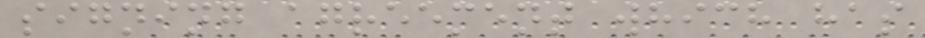signing agreement which has
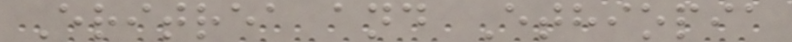Eritrea and Ethiopia
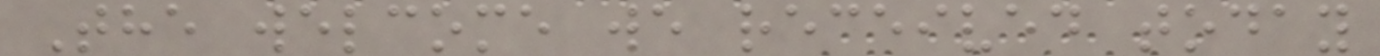The welcome we received today
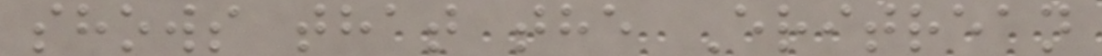shows that the Eritrean
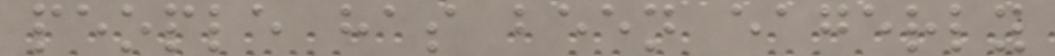people has been eagerly
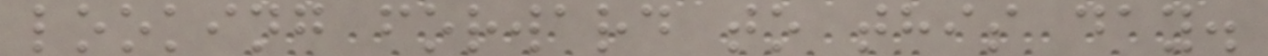looking forward to this day.
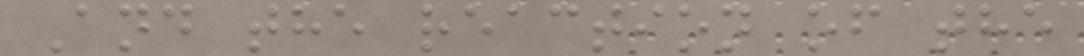And the reaction of the
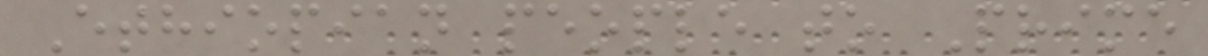Ethiopian people to Prime
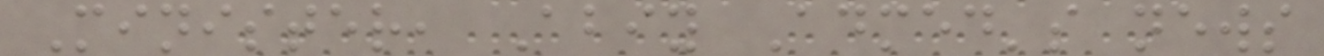Minister, Abiy Admed's news
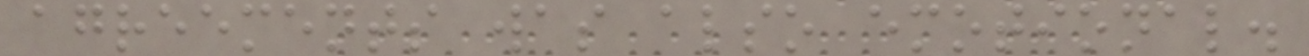agreements was also emotional.
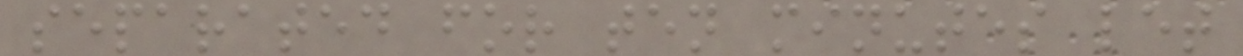separated for ten minutes let
